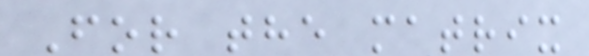For the matrix
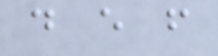d e f
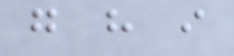g h i
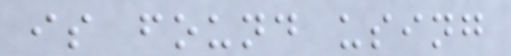is found using
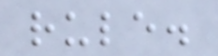rule.
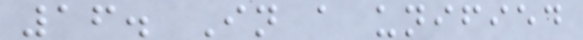16. In a unified
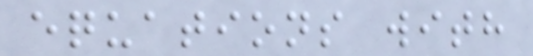equations with
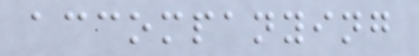accompanying
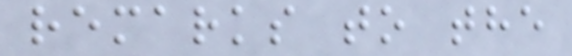remarks to the
